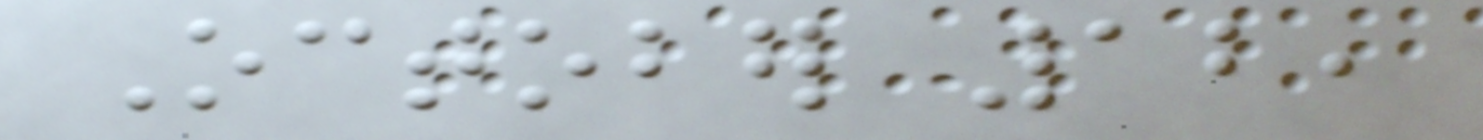October 12,
